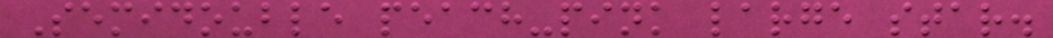Semidouble peach-pink large star.
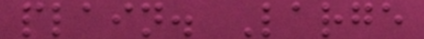plain. Large
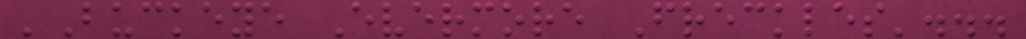'Buckeye Evermore Freckles'...
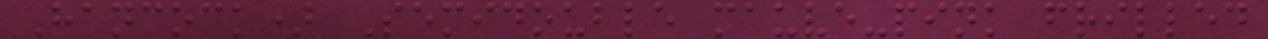Hancock) Semidouble mauve-pink frilled
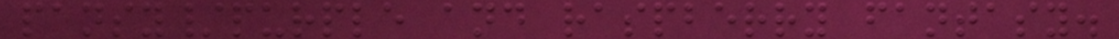pansy/purple and raspberry fantasy.
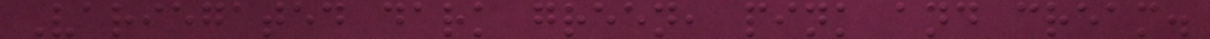Variegated dark green, pink and cream.
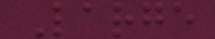Large
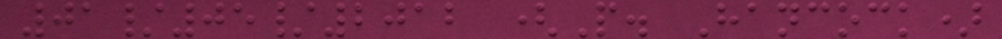01/05/2012 (P. Hancock)
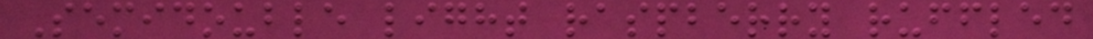Semidouble light raspberry ruffled
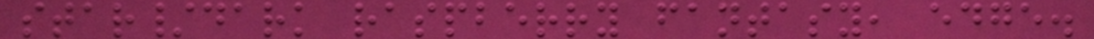star/dark raspberry fantasy, edge.
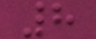8
